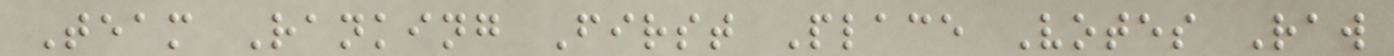Team Ranking First Place Votes Raw
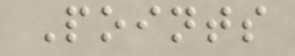Points
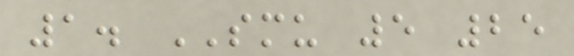1. SMU 5 25
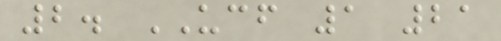2. UCF 1 21
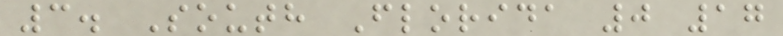3. South Florida 0 17
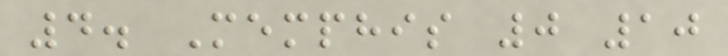4. Memphis 0 10
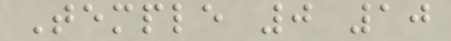Temple 0 10
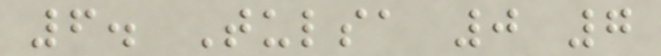6. Tulsa 0 7
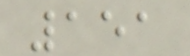151
